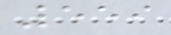559
